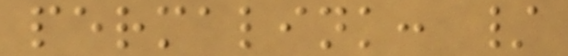permalink: /
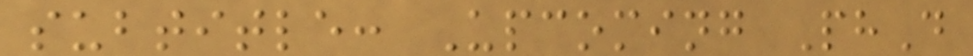subtitle: Upcoming PhD
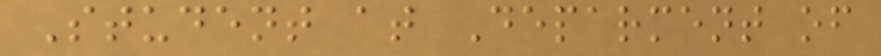Student at Deparment of
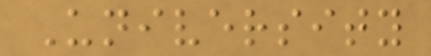University
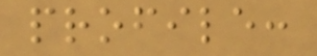profile:
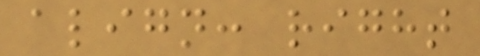align: right
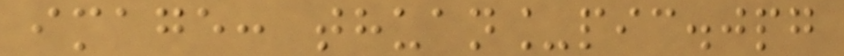image: thuan_pic.jpg
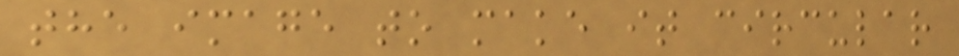the image to make it circular
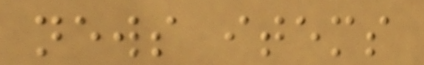news items
